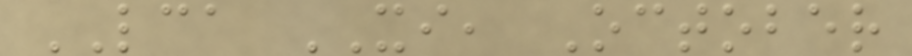LCA XI, October
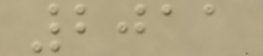2011
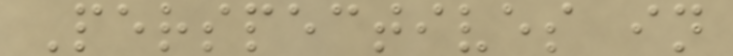Perspectives in
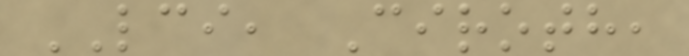LCI, Ciroth,
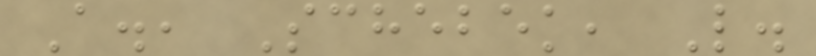A., Schebek, L.
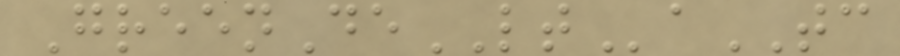GreenDeLTaTC
